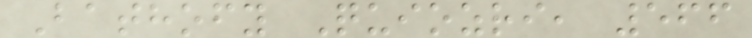Bathofy Quiozri, 566
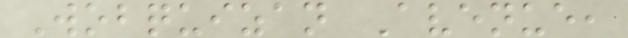Wobquizan Avenue,
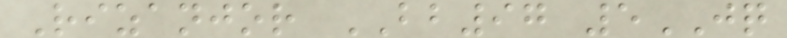Rizanjor BB97 5JQ
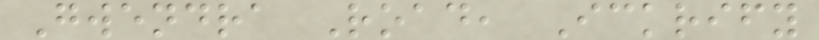Gwendra Road, Ickrify
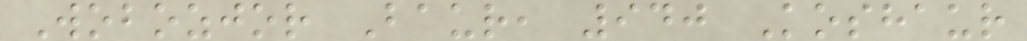Wobozjor Baur, 940 Koshaur
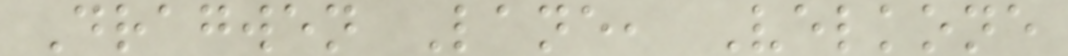Dragwen Lane, Velkone
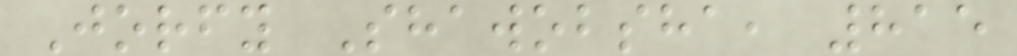Jorfy Shawobsha, 815
